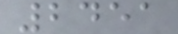2451
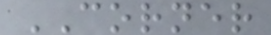CORNER
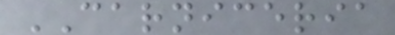CARNICERIA
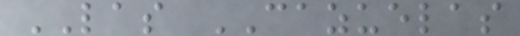LAS CAZUELAS
